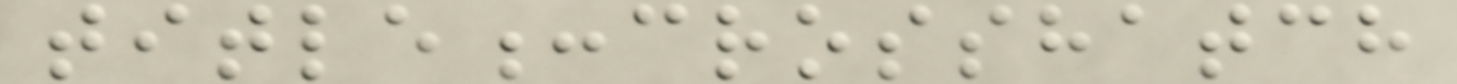title:crosshatch
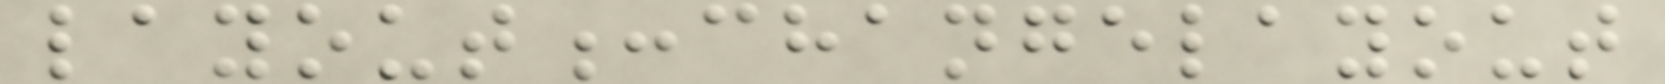layout:changelayout
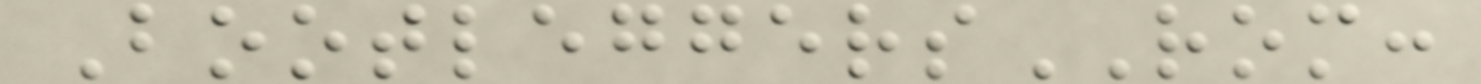BootleggersROM:
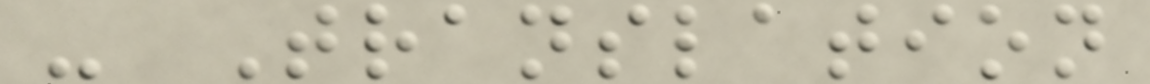- Translation
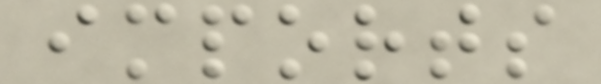imports
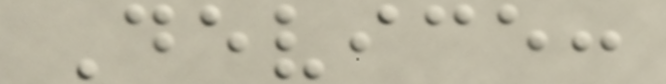Device:
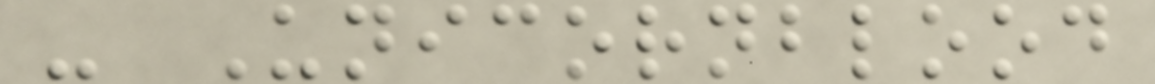- Unicornblood
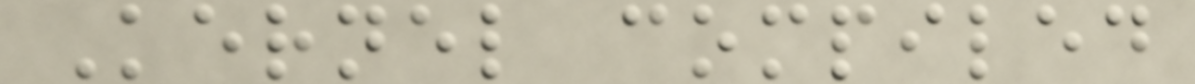Kernel compiled
